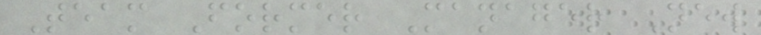Team Former Manager New
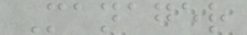Manager
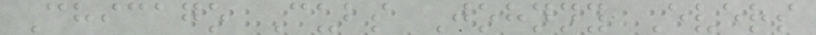Chicago Cubs Johnny Evers
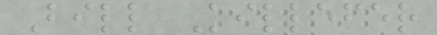Bill Killefer
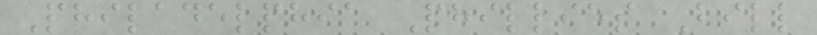Philadelphia Phillies Bill
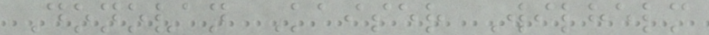Donovan Kaiser Wilhelm
